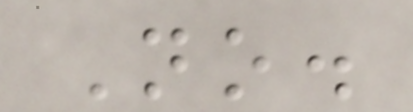No.
